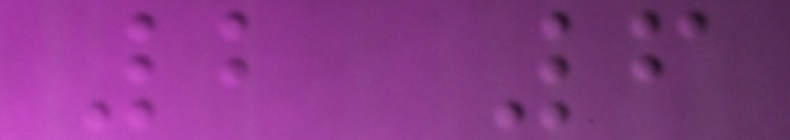2 6
